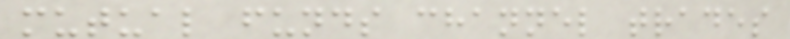mutual funds channel trades
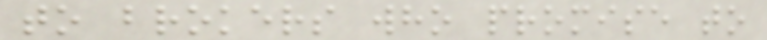to brokers who promise to
